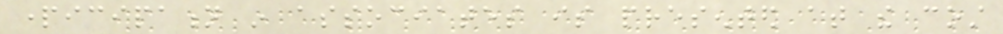participation in associates is presented at the cost
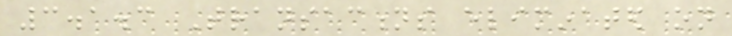3.1.3 Transactions eliminated on
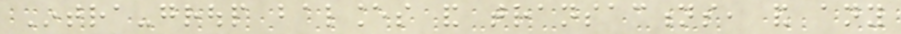Intra-group balances and transactions, and any
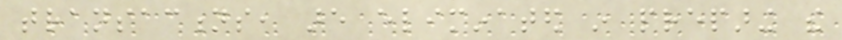transactions, are eliminated in preparing the
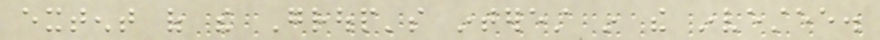extent of the Group's interest in the investee.
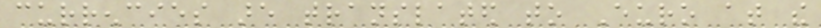currencies are translated to Euro at the
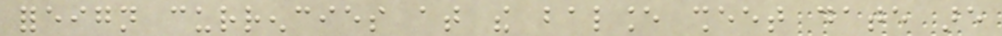foreign currencies at the balance sheet date are
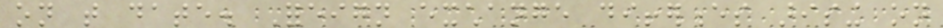on that date. Foreign exchange differences arising on
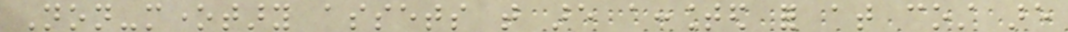Non-monetary assets that are accounted for at cost are
